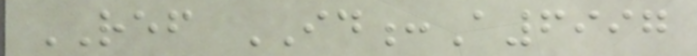REF ID:A6997
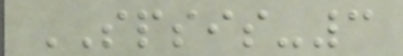SPSIS-3
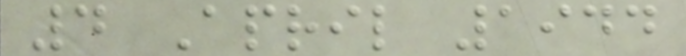4 April 1944
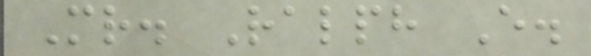Mr. Ralph E.
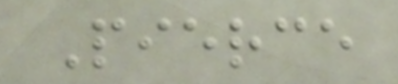Pierce
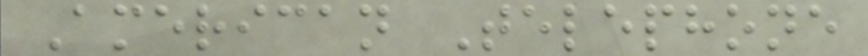American Telephone
